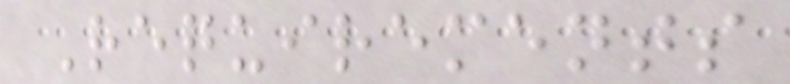Requirements
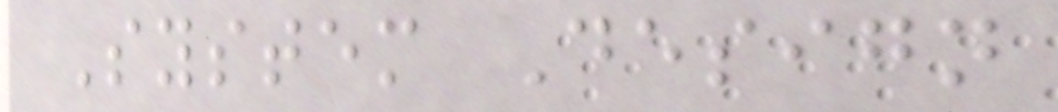System Design
